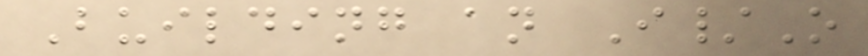Building an I/O
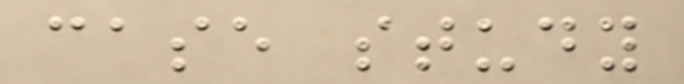case study
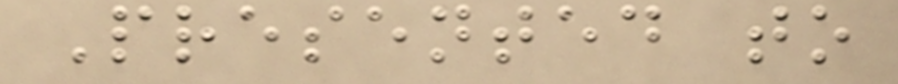Presented to
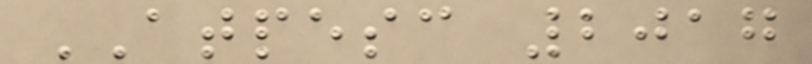ATPESC 2017
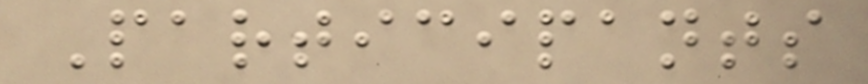Participants
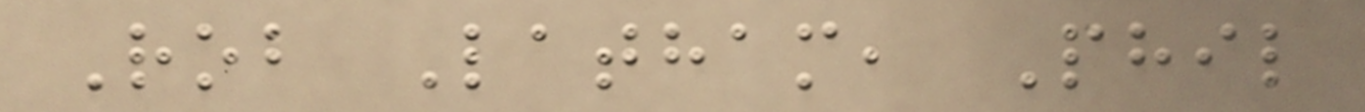Rob Latham, Phil
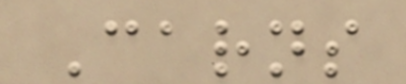Carns
